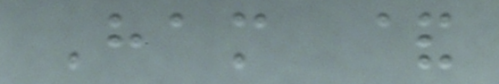Ham &
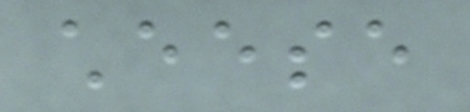cheese
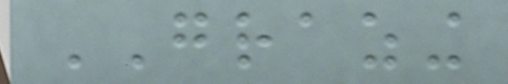GRAZING
